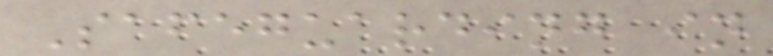Safeguarding in
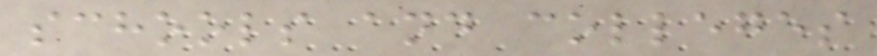schools and colleges
